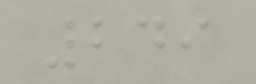249
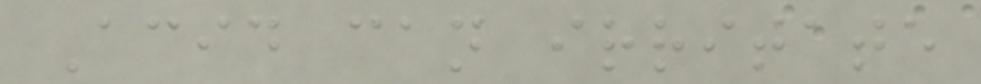Acid can irritate
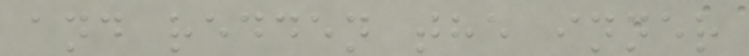and redden the inner
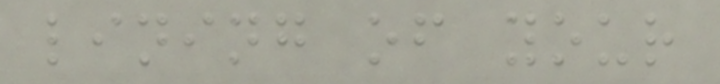lining of your
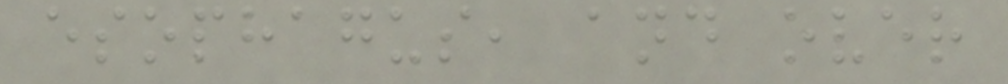esophagus, and over
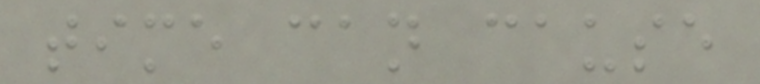time can cause
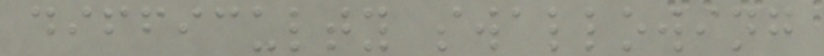difficulty swallowing
